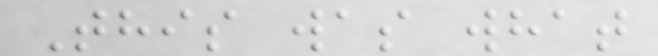This was what
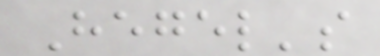Hegel's
